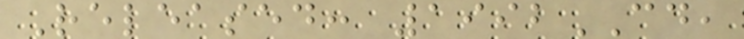Released: 1992CD,
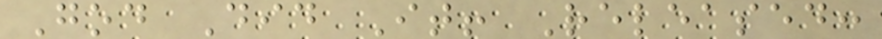God Did It! Released:
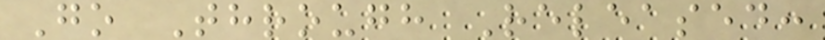Go Through Released:
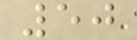50
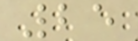25
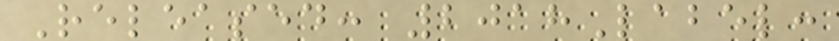Released: 2018Label:
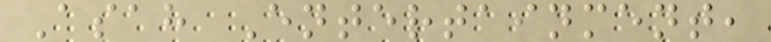Asah Entertainment,
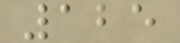125
